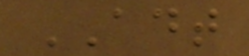ADT
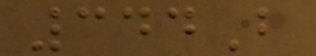344B
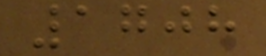1708
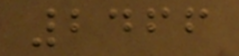2466
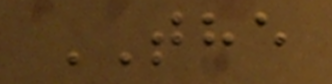THE
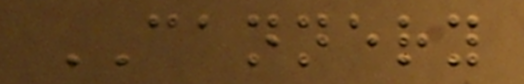CANNERY
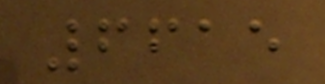6615
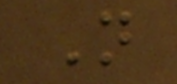N
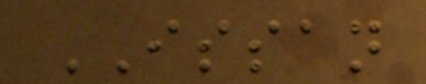ISSAN
